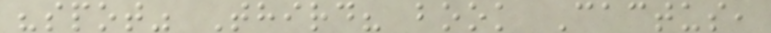"spot" Third? book Cactus,
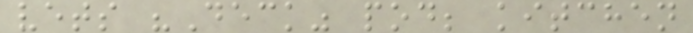vets "Deck" pod; kitchen
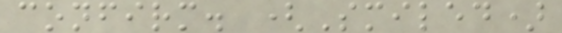confirm. (Smiled)
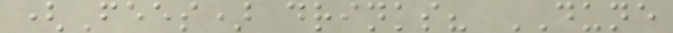(Fees) drinks? DUNE
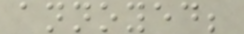annoyed;
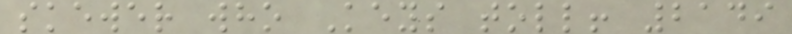skewer who Keys toll! 2149
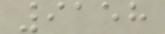9158
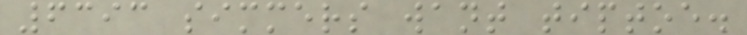6393 simmers want tiptoe.
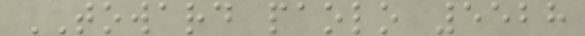TOWARD paolo 5528
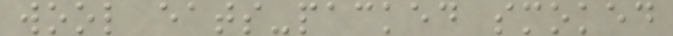wool eats-packed smoked
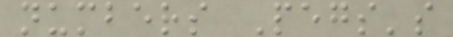numbers Pegs's
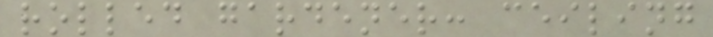rolled gardener: ceiling
